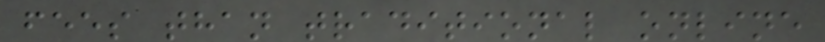fees than traditional online
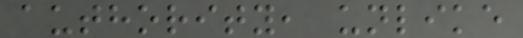authority, unlike
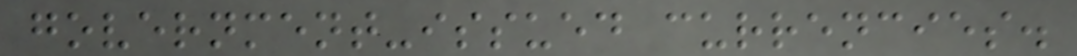government-issued currencies.
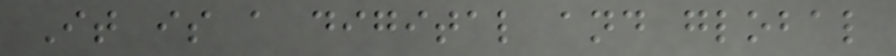It is a digital and global
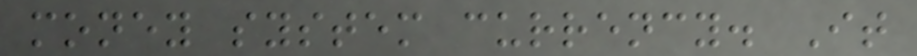money system currency. It
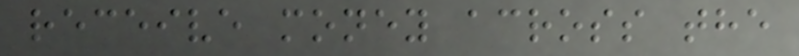receive money across the
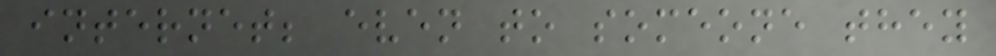internet; even to someone they
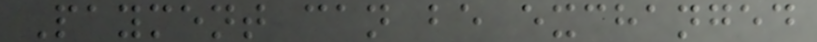Payment can be exchanged
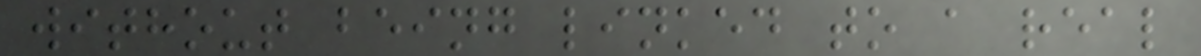without being linked to a real
